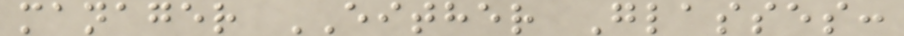manager EITHER Glasses:
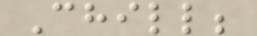Chill;
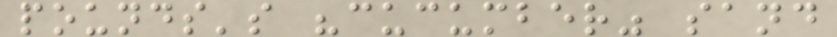pounds's "cucumber" sand
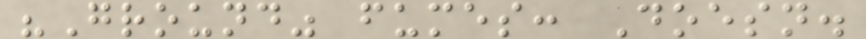"Ground" fumes: Doesn.
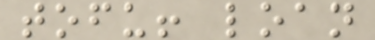tofu! loan
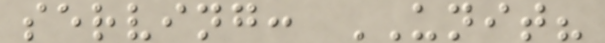serving: UNIT?
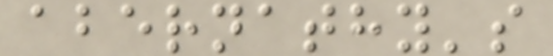abernathy's
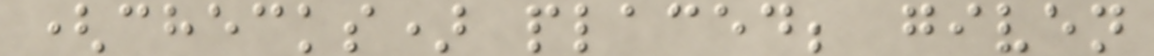(checks) placed; given
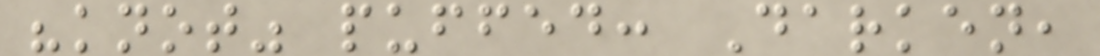"knot" puffed: Darken,
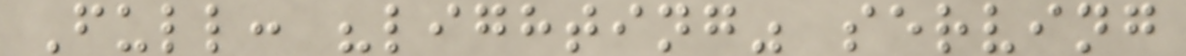Full: "lighting" serving
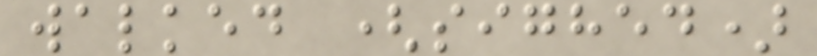walked (sighed)
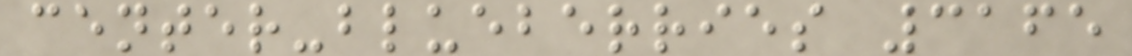center-blueberries 3165
